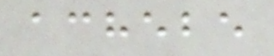achebe
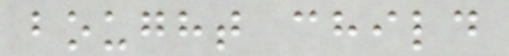bought child
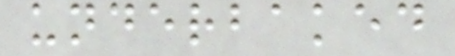underbaked
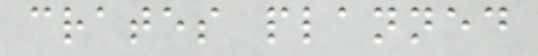crates planned
